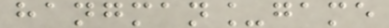hangman_game
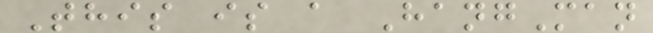This is a HangMan
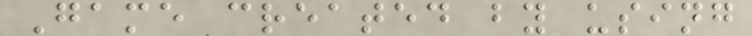Game created by using
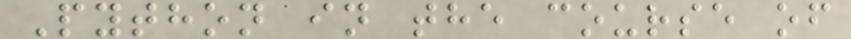Python in the course of
